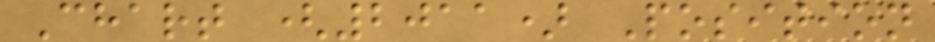Chart (2011) Position
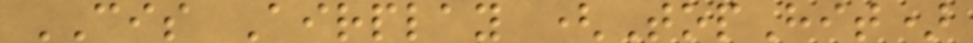CIS Airplay (TopHit)
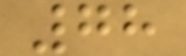78
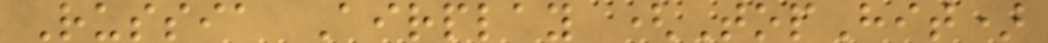Russia Airplay (TopHit)
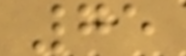75
